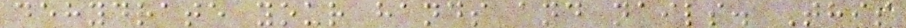dehydrate your hands and nails. This
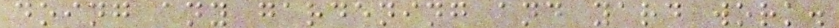doing any gardening and yard work.
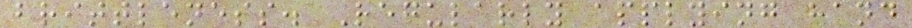brittleness. Regularly applying hand
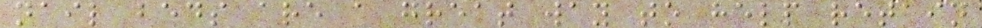nail beds are a great way to help retain
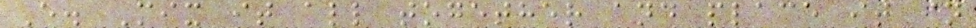E. Mix it all together and place it in
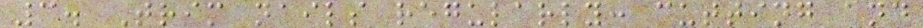3. Trim nails regularly: cutting and
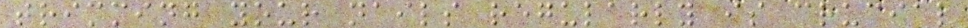trimming your nails regularly is crucial
